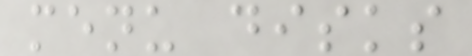menu disks
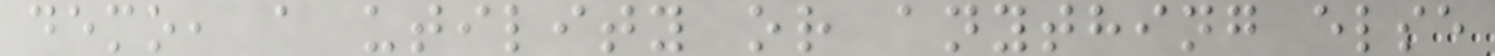demo, a utility or anything else
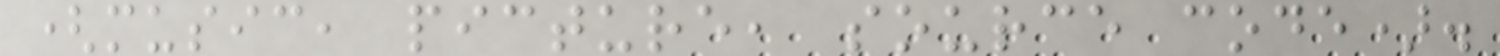(music, picture, source code).
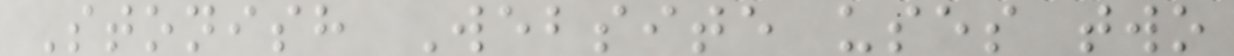Stonish Website uses two
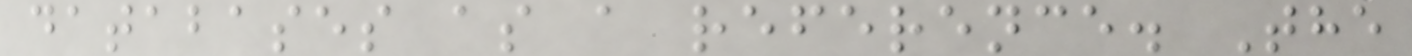databases as a reference. The
